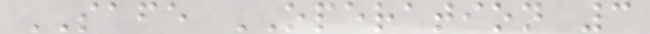SAFE OPERATION 3
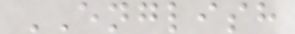ENGLISH
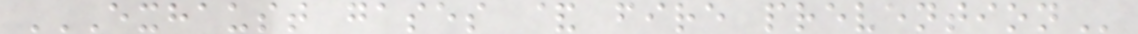EXHAUST GASES & FIRE PREVENTION
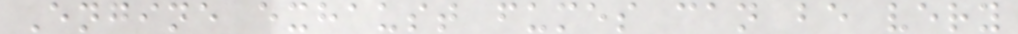Engine exhaust fumes can be very
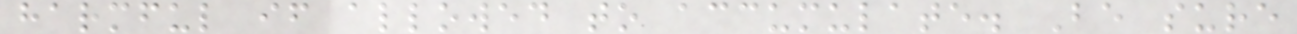harmful if allowed to accumulate. Be sure
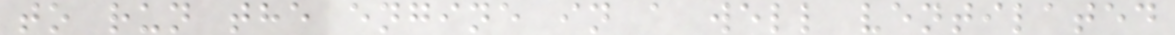to run the engine in a well ventilated
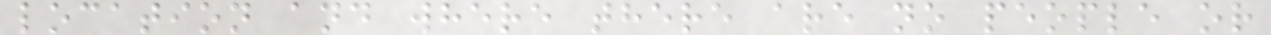location and where there are no people or
